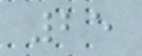25
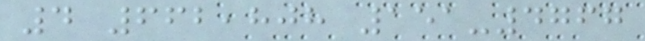4 662,808 151-4767
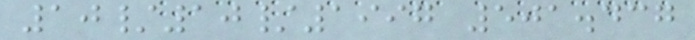10/10/1997 501.437
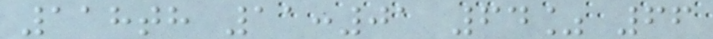118th 11:01 64% 66
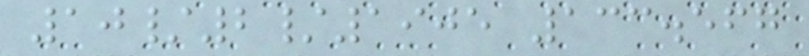10/2/1905 133.567
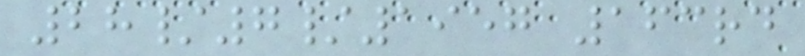28/7/1957 163rd
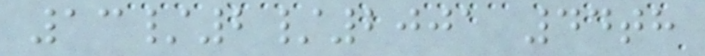13/2/2001 44th
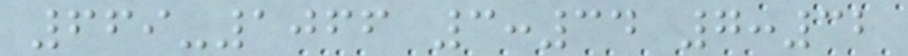669-1066 3:34 7:32
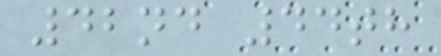42nd 44th
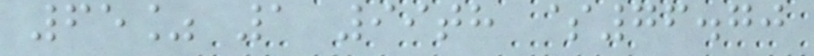65% 1 99th $76.70
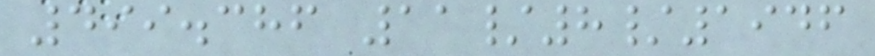499.386 11/8/1946
